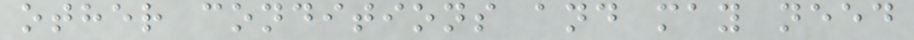other conditions and may need
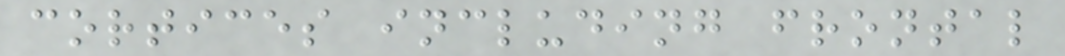cortices including frontal
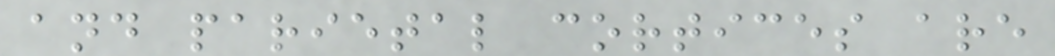and parietal cortices are
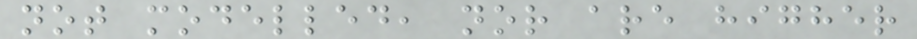not modelled, nor are higher
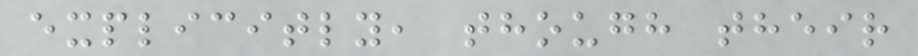explicitly, though their
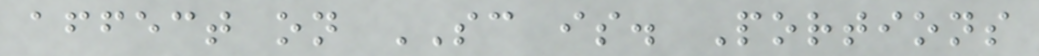affect on SC is. Portions
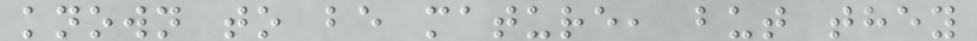known to be mature, but they
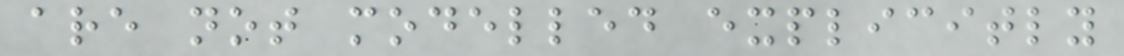are not modelled explicitly
